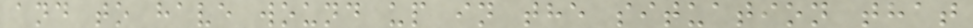and to have wound up in the situation that
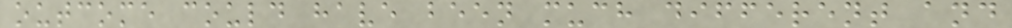outcome could have been much different and
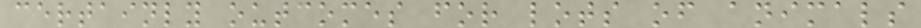certainly outcomes for lots of animals
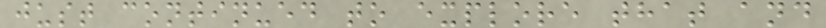just continued to explore that and
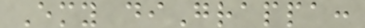Emy diGrappa:
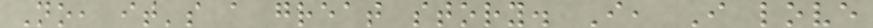No, it's a great story. I, I love
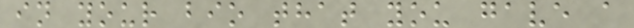in your bio that you gave a
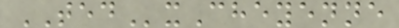TEDxCheyenne
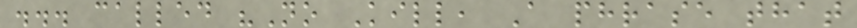... called "No Kill, A phrase that
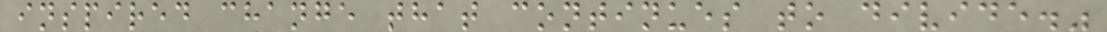inspired change that continues to divide."
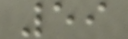59
